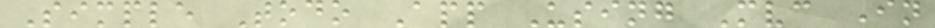Simple Todo App Using Mvc In
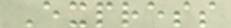Express
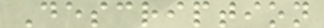Description
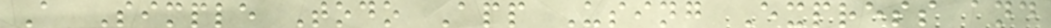A Simple Todo App Using Express and
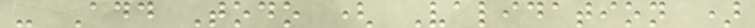- Add Todo ( Validation )
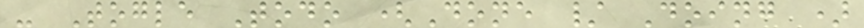- Togle Todo (Done / Doing )
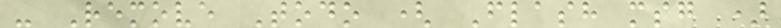- Remove Todo ( Flash msg )
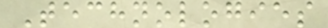Technologies
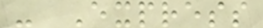- Express
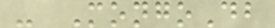- MongoDb
